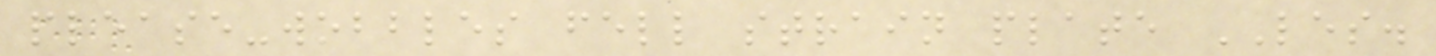please-wobbles fell strain plate LES.
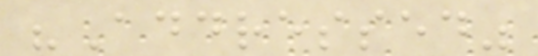"Addressed"
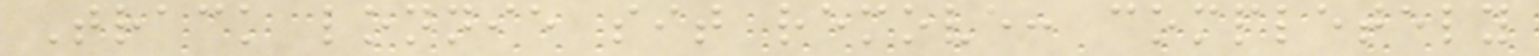Track lonnie sit remove: completely
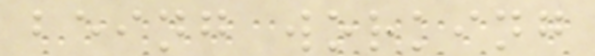being working
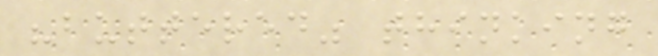"buttered" thinking
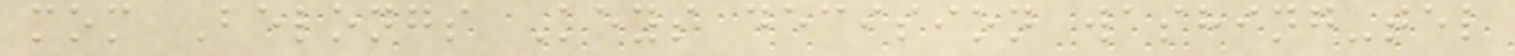mom Belongs Keys decision washing-tel
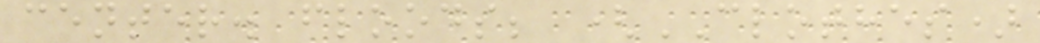center. floods; (CLOTHES)
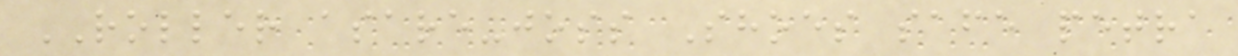ROLLER asare-joss Shoes safe petra
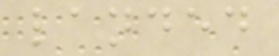landed
